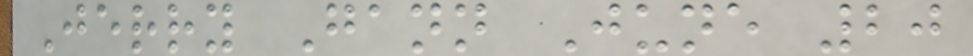Jerry Gann June 20
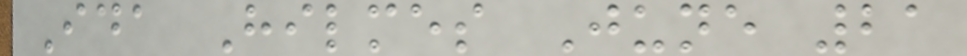Ida Hilmes June 21
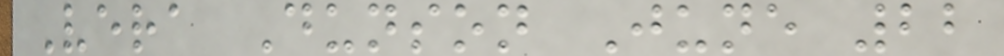Vera Dunson June 22
